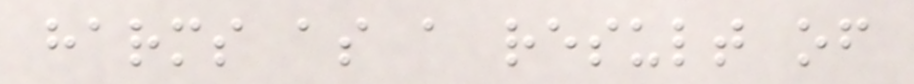harms as a result of
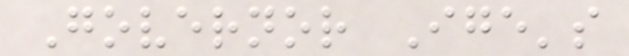Governor Ige's
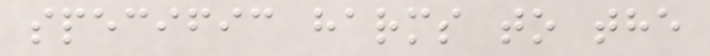specific harms to the
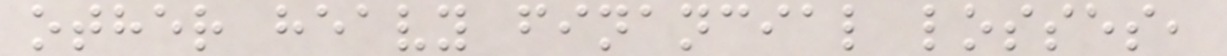other heavy financial losses,
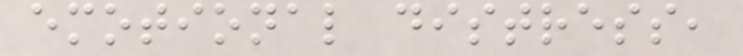emotional distress,
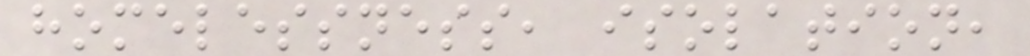homelessness, isolation,
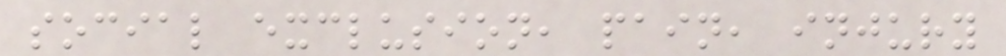social exclusion, pain, injury
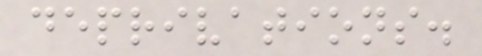deprivations.
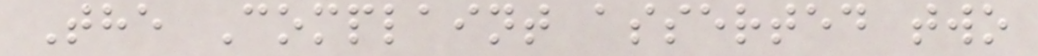The Complaint asserted two
